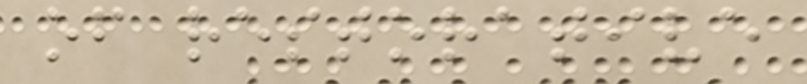of restorative
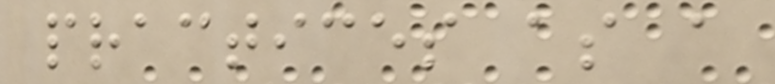practices as a
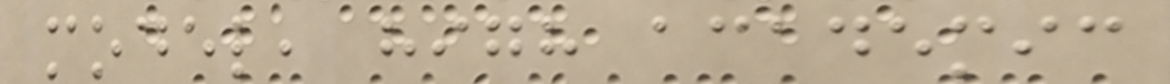model, high academic
